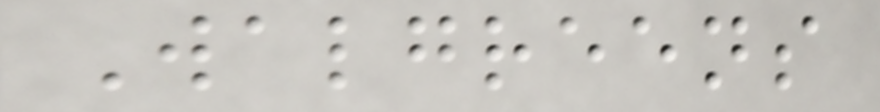Walgreens
